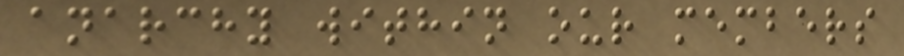anarchy within our members
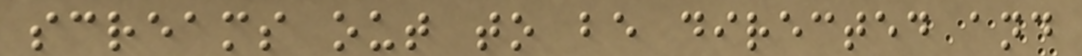screams out to be directed and
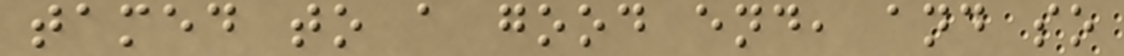tamed to a good end, and so
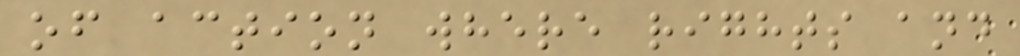of action where rights and
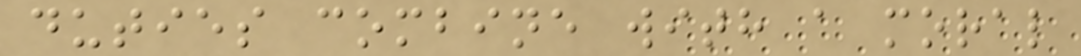duties combine with a moral
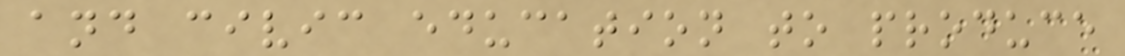and civic education to produce
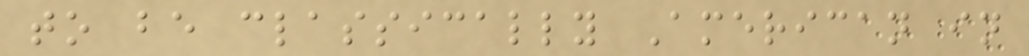to be classically American in
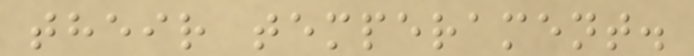their temperament.
